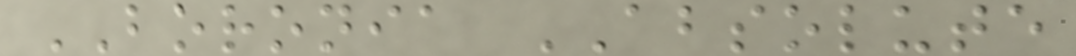BORONIA ABSOLUTE
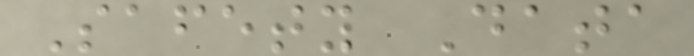Safety Data
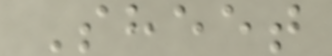Sheet
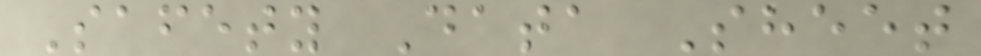Safety Data Sheet
